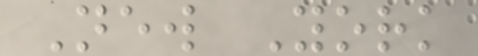New York
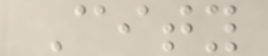City
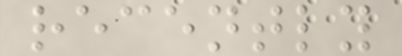recently
